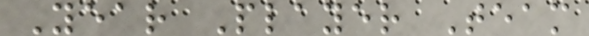Year Player Team
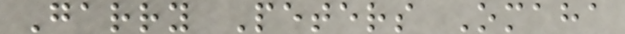Garry Peters Omaha
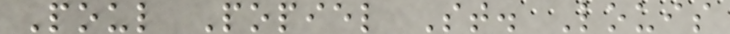Poul Popiel St. Louis
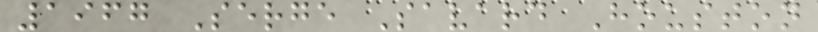1967 Serge Savard Houston
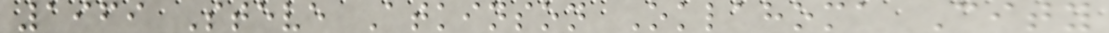1969 Steve Atkinson Oklahoma City
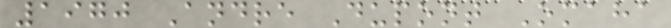1970 Andre Dupont Omaha
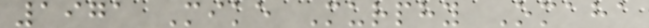1971 Mike Murphy Omaha
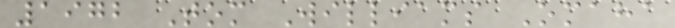1972 Tom Williams Omaha
